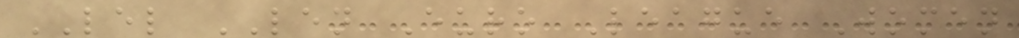LEL LEN Euro League Women
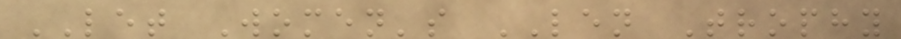LET Women's LEN Trophy
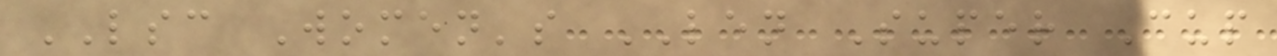LSC Women's LEN Super Cup
